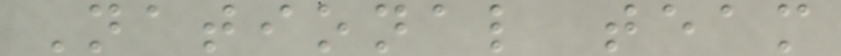National team
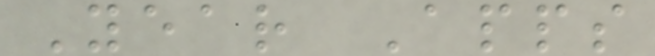Year Apps
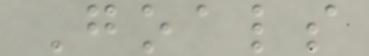Goals
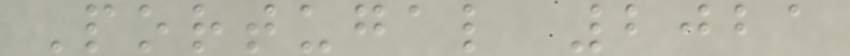Portugal 2021
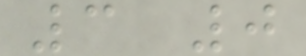3 0
